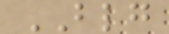BLG
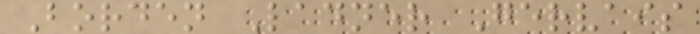Borden Ladner Gervais
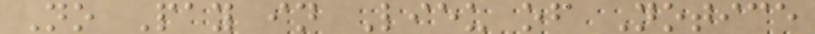No Pay in Lieu of Notice
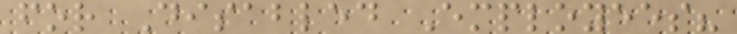for Disabled Employees?
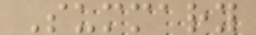Summary
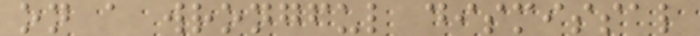on a wrongful dismissal
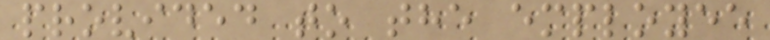provided to the employee
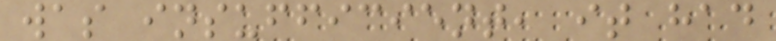was insufficient, it had
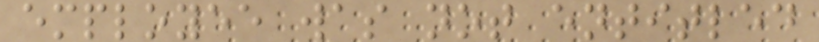employee was not entitled
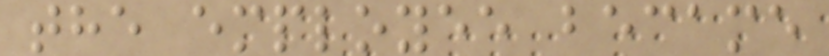the employee became
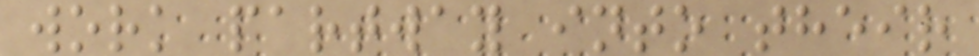work partway into their
